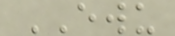EWU
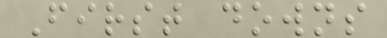First downs
